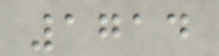1714
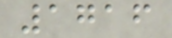1716
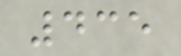435
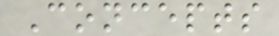Concepts
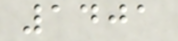1401
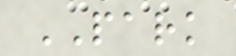PARK
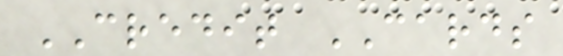CREDIT CARDS
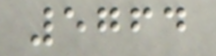5764
